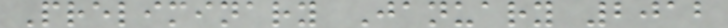Preliminary January 2012
